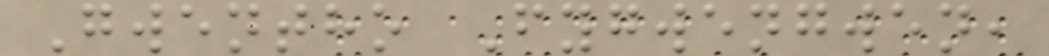Gwentho Fygwengwen,
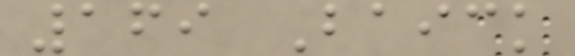169 Baick
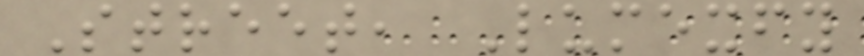Street, Lumexfy
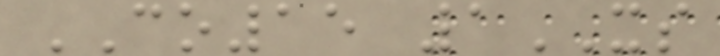CO15 1XS
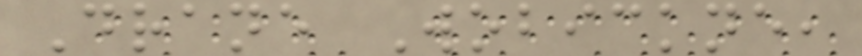Drane Wobickne,
